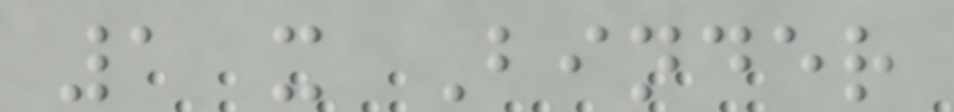1 x Binder
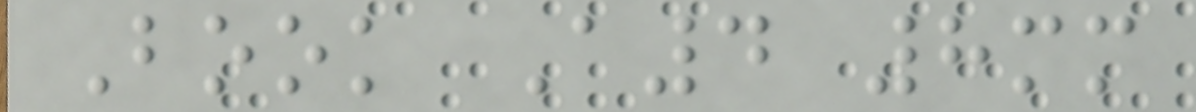Book A4 8mm
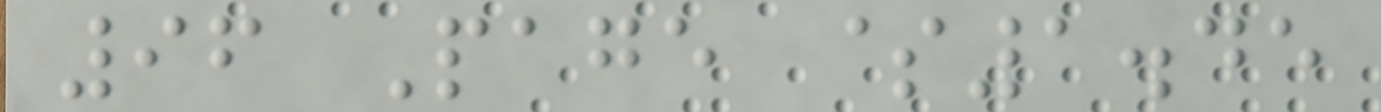96 Page $1.45
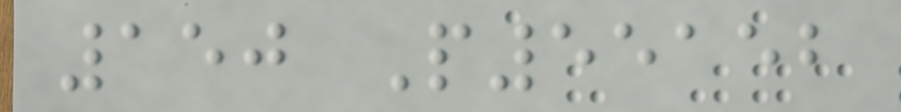150 P55152
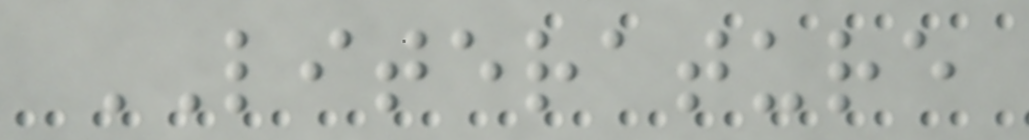LITERATURE
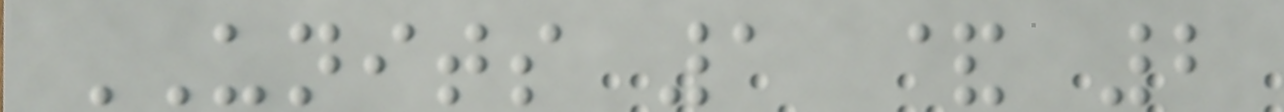UNITS 1 & 2
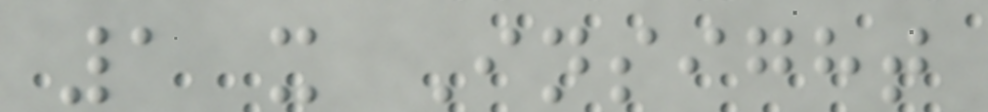1 x Insight
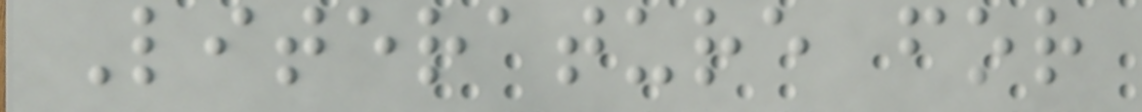Literature for
